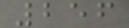256
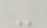-
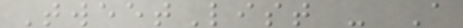TweetList - A
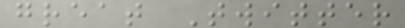great Twitter
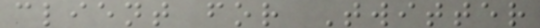client for Twitter
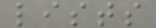lists
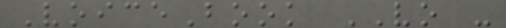VoiceBook VO -
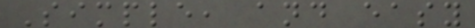Simple, and easy
